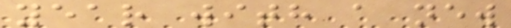year with a new
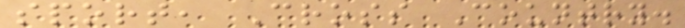sport, Cross Country.
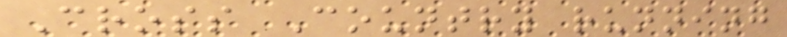Cross Country running
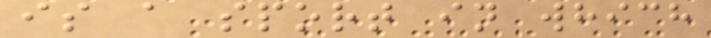is a sport in which
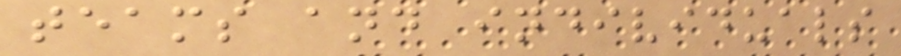teams and individuals
